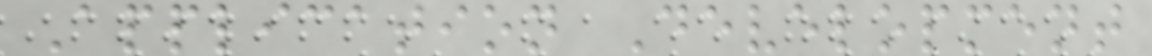Application Development
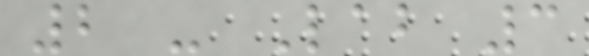2 - Lab 3
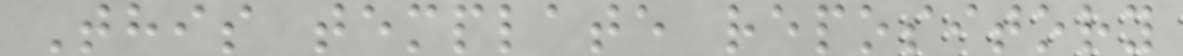This template repository
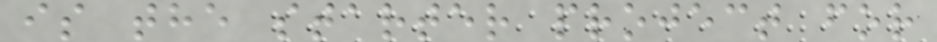is the starter project for
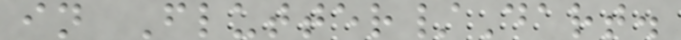in Flutter/Dart.
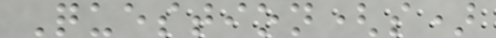Question(s)
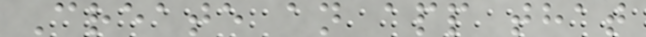Create an app that
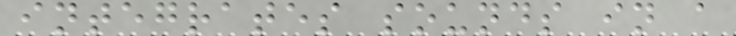integrates sounds in a
